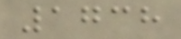1738
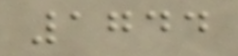1744
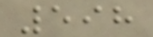598
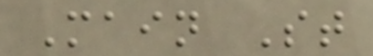Main St
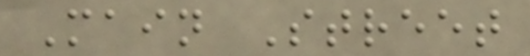Main Street
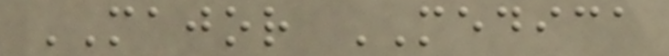MAJOR MEDICA
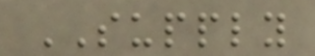SUPPLY
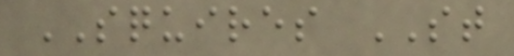SQUIRES ST
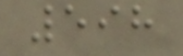598
